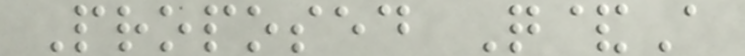Proposed Q&A
